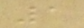1
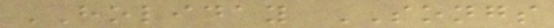HOLIDAY SONGS
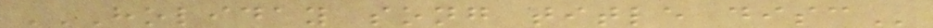HOLIDAY SONG TITLE DISC
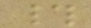#
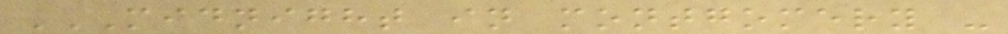MIDNIGHT IN MONTGOMERY -
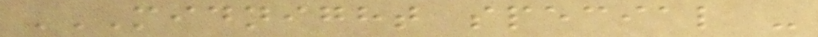MIDNIGHT SPECIAL -
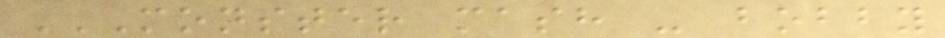MONSTER MASH - BOBBY
